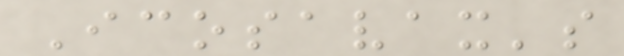Icosavax's
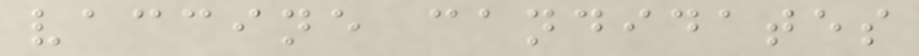vaccine candidates
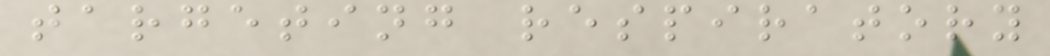targeting respiratory
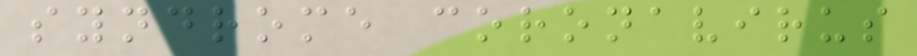syndrome coronavirus
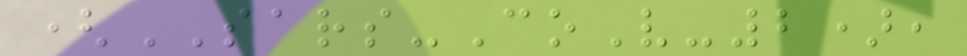(SARS-CoV-2),
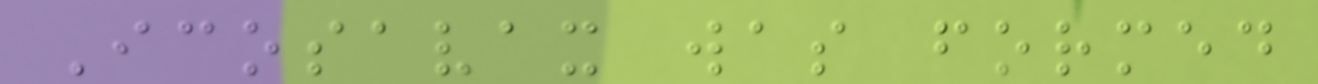Icosavax was formed
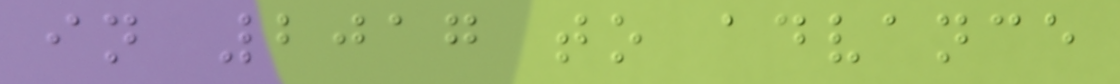in 2017 to advance
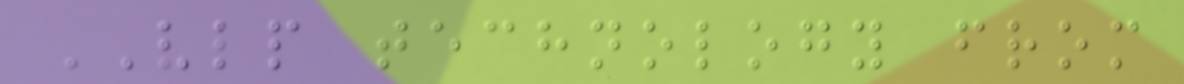VLP technology from
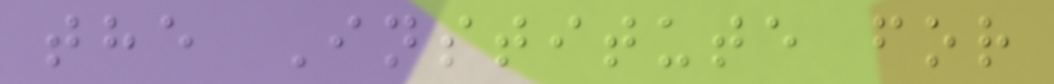the Institute for
